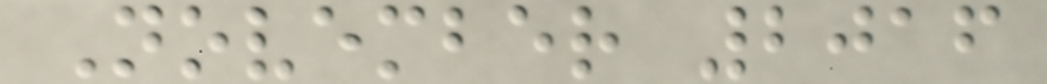November 2016
